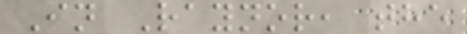In Raynor, the
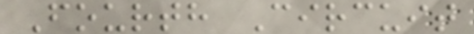Fourth Circuit
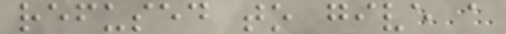refused to give a
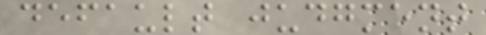default judgment
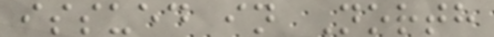issued in North
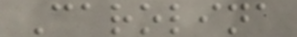Carolina
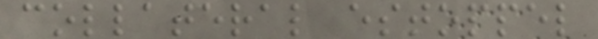collateral estoppel
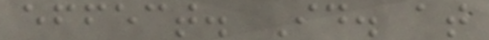effect. Id. at
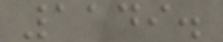1149.
